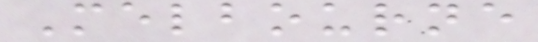Melbourne
